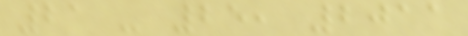21 - 25, 2011
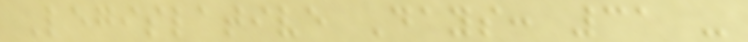Legislative Days: 31 -
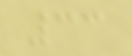33
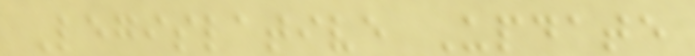Legislative Update
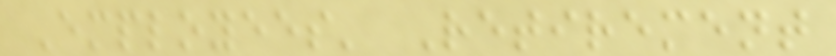Employees' Retirement
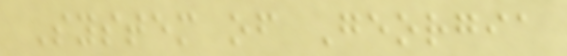System of Georgia
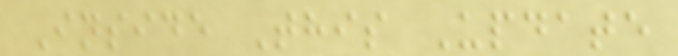Inside This Update
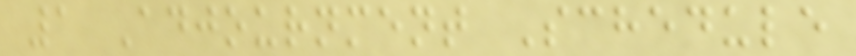1 Adjournment Schedule
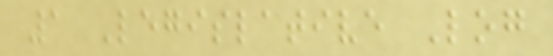1 Legislative Log
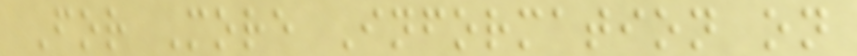For More Information on
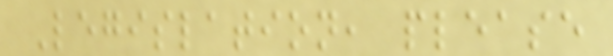Legislation, please
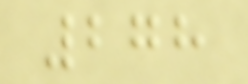278
